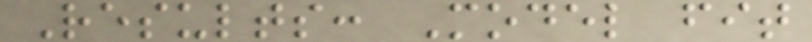Results: Model fit
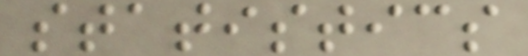statistics
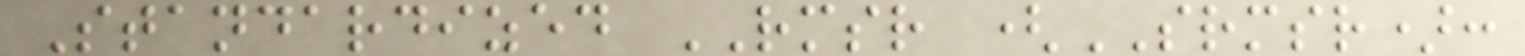Standardized RMSR (SRMSR):
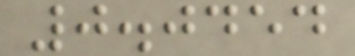0.0454
